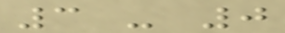3 - 0
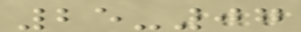25-07
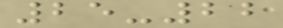25-22
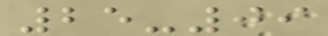25-09
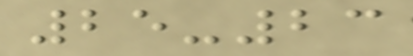25-23
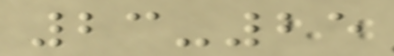23-25
